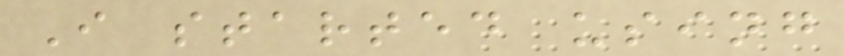I started using
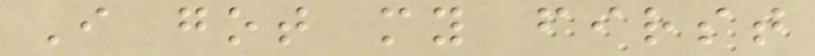I got my first
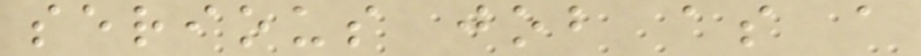serious job as a
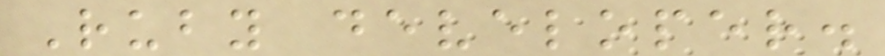Ruby developer.
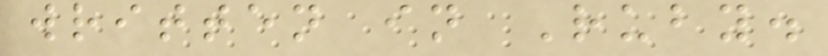written in Ruby.
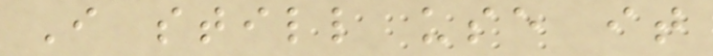I still use it
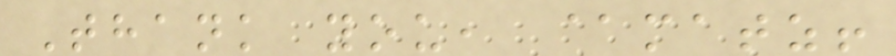Thank you, @matz!
